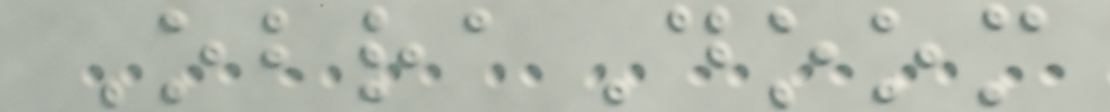ObraDoom
